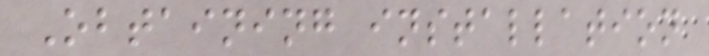Obtaining installation
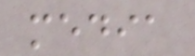media
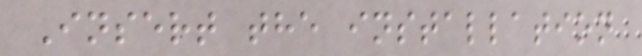Insert the installation
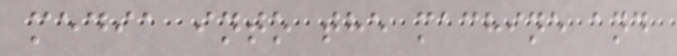media into the machine and
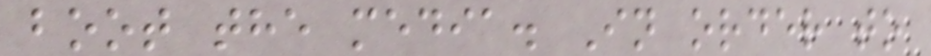boot the media. In order to
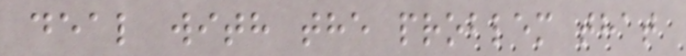deal with the problem that
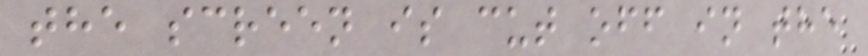the screen is cut off in the
